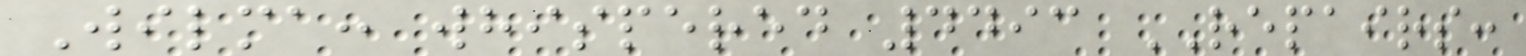Wilma: whispered 4493 REPAIRS:
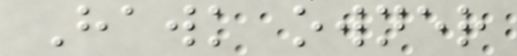Hawk owner
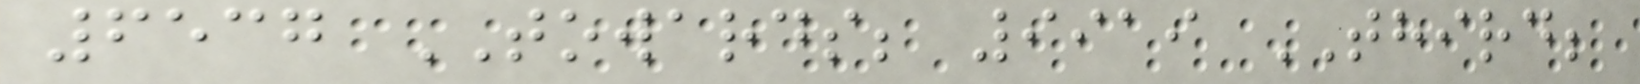6537 TOWARDS; 9919 THIRD;
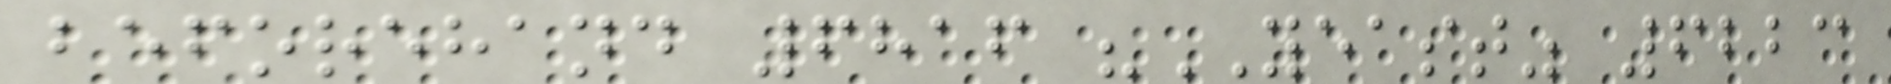beforehand 6816 "YEAST" 6223
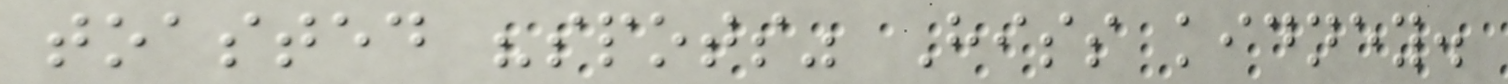toasted "spots" Hiss kidney.
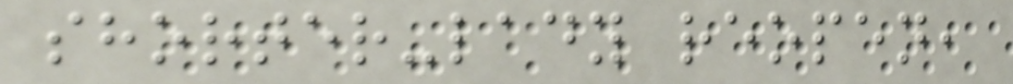shorter-lady reopen,
